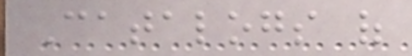Catalogs of
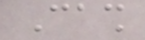Cash
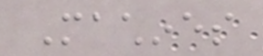Machines
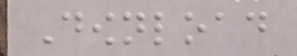Download
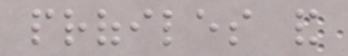profiles and
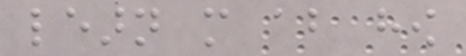learn more about how
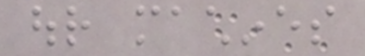our machines
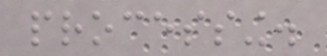processing.
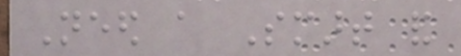Need a Smart and
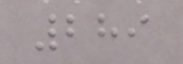289
